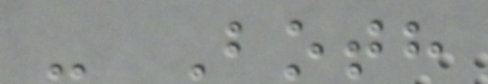- Both
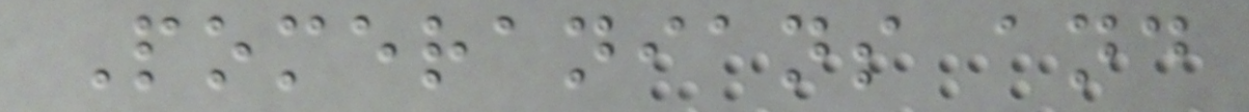Pomeranians and
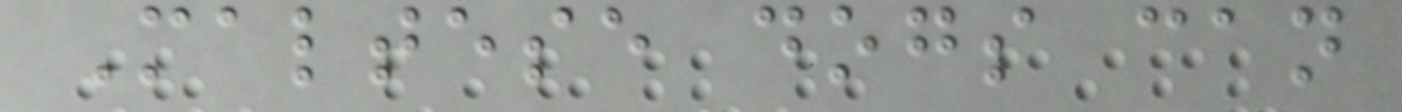Maltese dogs can
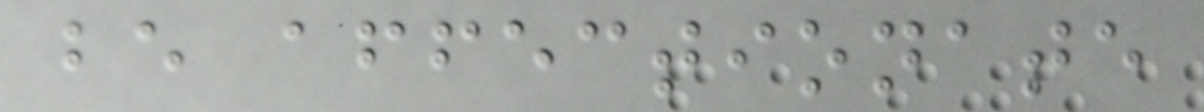be affectionate
